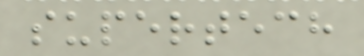supertech
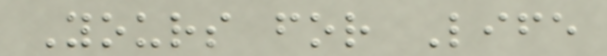Yours for Life
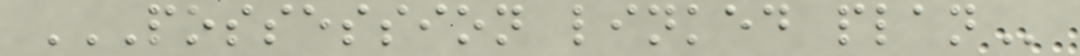POSSESSION LINKED PLAN
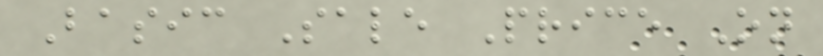Basic Sale Price On
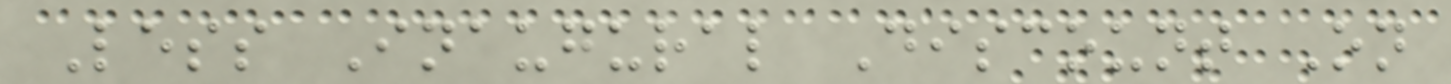Less Inaugural Discount On
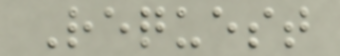Request
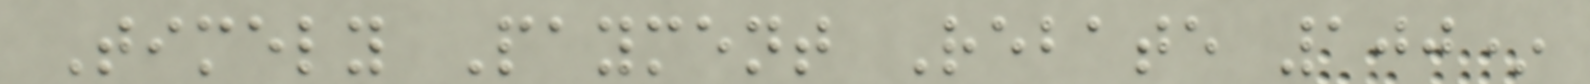Timely Payment Rebate 100*
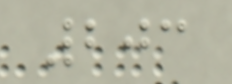203
